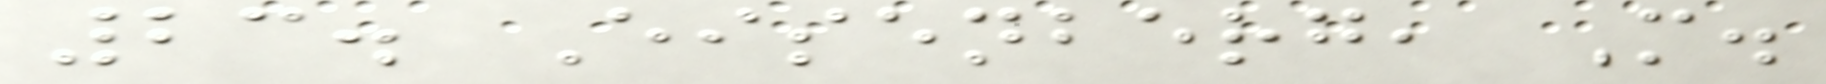23. Eisenberg, M.
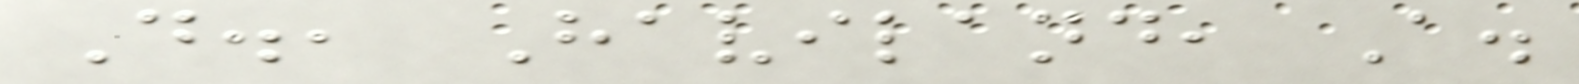D., Haviland, A.
